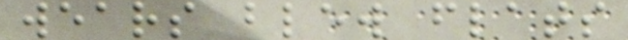wears blew flats
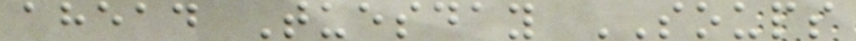ahead Tuesday SOUPS
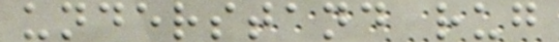understand rug
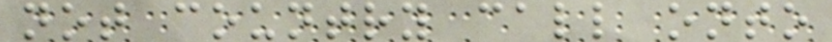not country call onto
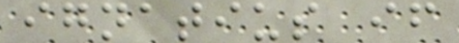ignatius if
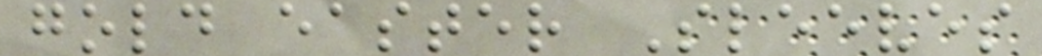gold easter Sleeves
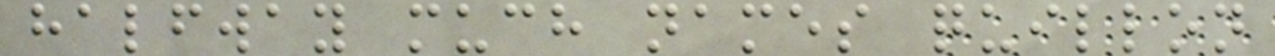halfway much names quillon
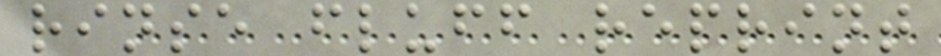rinse fluff reprint
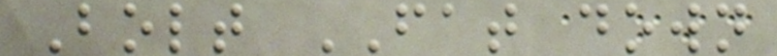Bolt FAT down
